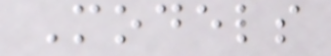Models
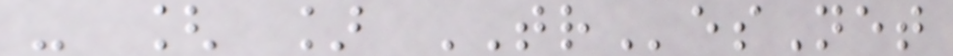- [ ] TResNet
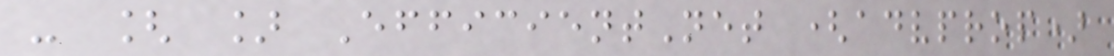- [ ] EfficientNet (advprop)
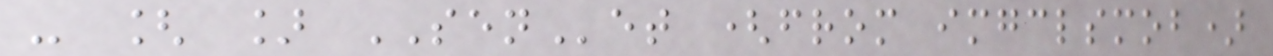- [ ] SENet (from imgclsmob)
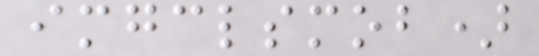imgclsmob)
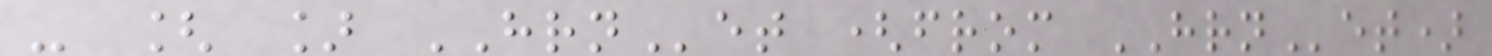- [ ] HRNet (from HRNet)
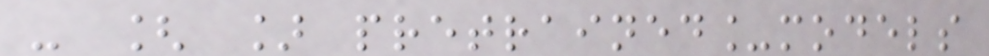- [ ] pretrained_models
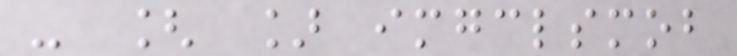- [ ] imgclsmob
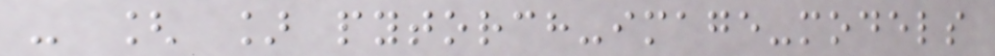- [ ] pytorch-image-models
